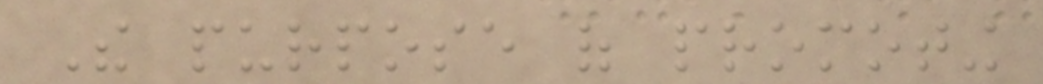The purpose of promoting
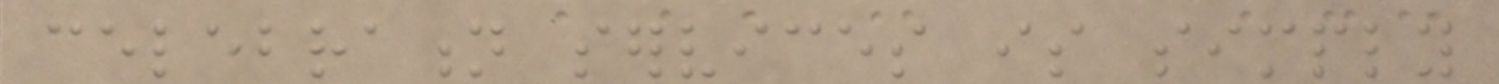celebration services is simply
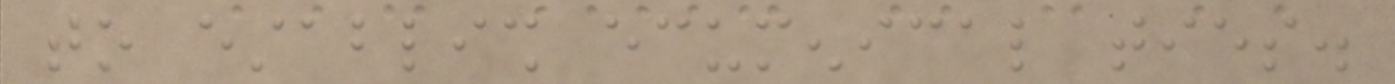to establish ecumenical ties.
